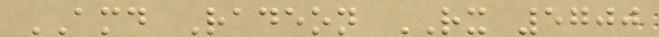AMD Radeon RX 5700
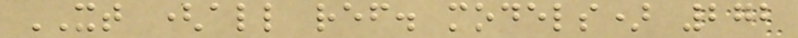XT (all ref. models) 272
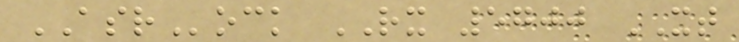ASRock RX 5700 XT
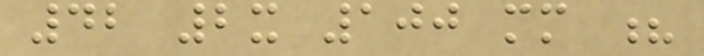42 2x 100 mm ?
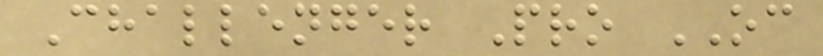Challenger Pro OC
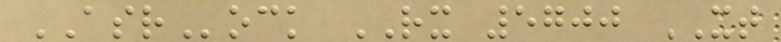ASRock RX 5700 XT
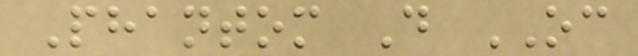Phantom D OC
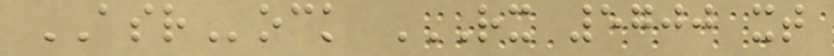ASRock RX 5700 XT
